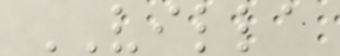VILLA
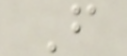F
